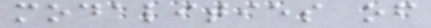modalities of
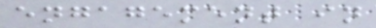engagement in
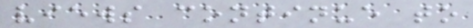views continue to
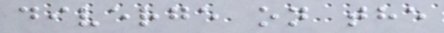diverge on the
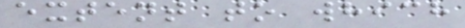extent to which
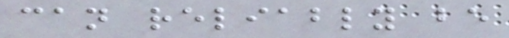can reliably be
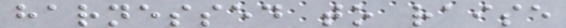harnessed to raise
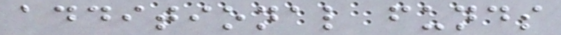additional funds
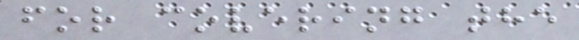for covering the
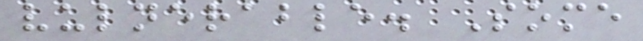vulnerable. Some
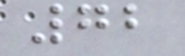72
